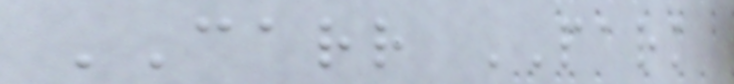CARR PARK
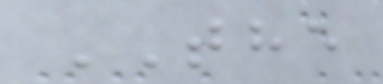THE
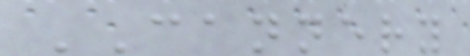CANNERY
